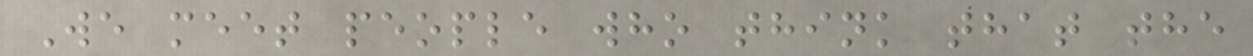We meet people who think that the
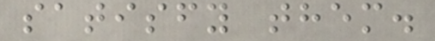satisfy them.
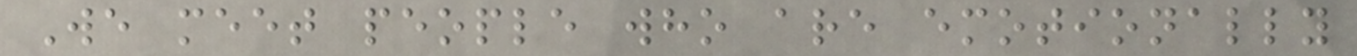We meet people who are emotionally
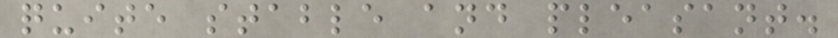quite stable and pleasant.
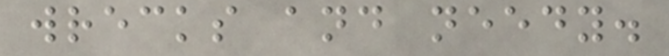wrecks and needy.
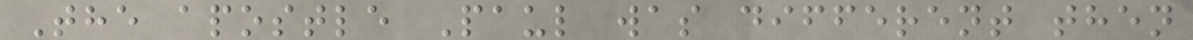The apostle Paul was different then
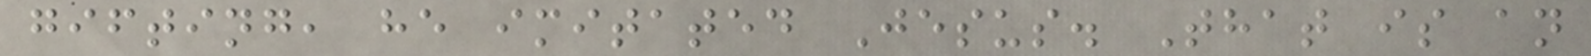gifting, he imitated Jesus. That is an
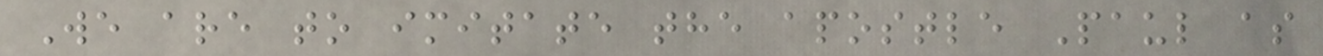We are to imitate the apostle Paul as
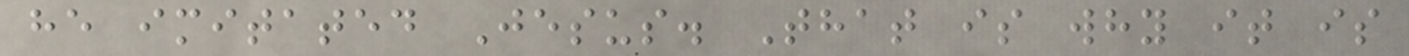he imitated Jesus. That is why it is
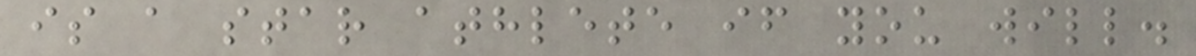is a star athlete if you will.
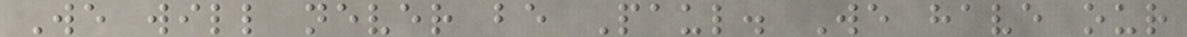We will never be Paul. We have our
